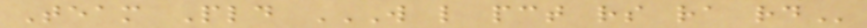Team Pld W L PCT RS RA RD
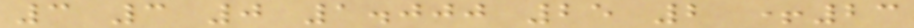3 3 0 1.000 25 2 +23
